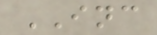INC
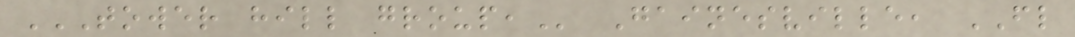TOWER HILL GROUP, Gainesville, FL
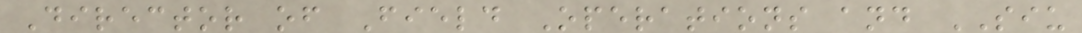Director of Field Operations and SIU
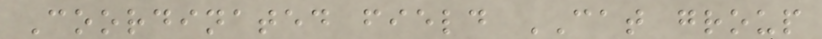Coordinated field CAT group
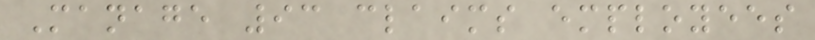Manage 93 claims employees
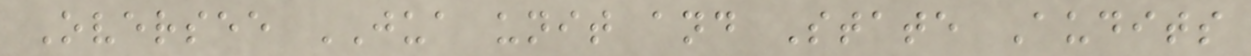Oversee JUA unit and State Audits
